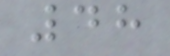48
